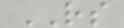RS
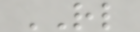RL
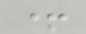+
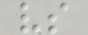vs
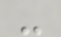-
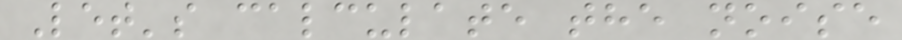Let's calculate the noise
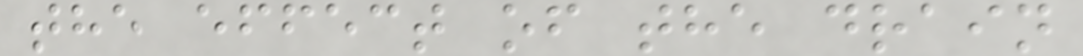the effect of the drain
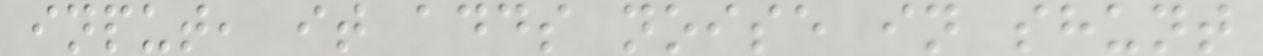input, it adds noise in shunt
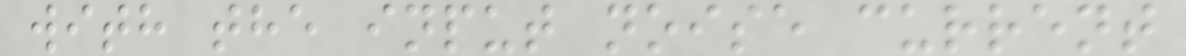with the input noise current
